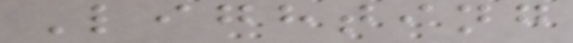Lighting
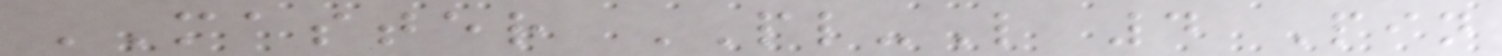MASTER PL-L 4 Pin
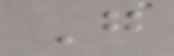G
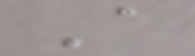A
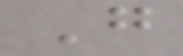G
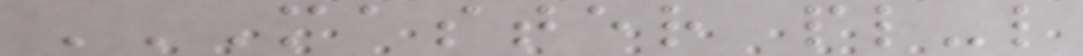MASTER PL-L
